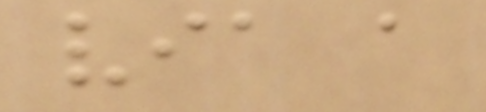via a
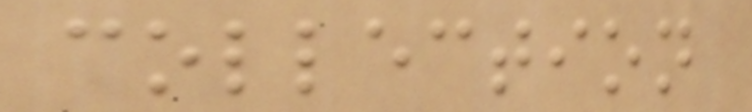collection
